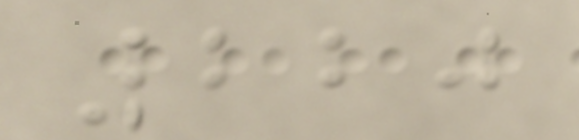220
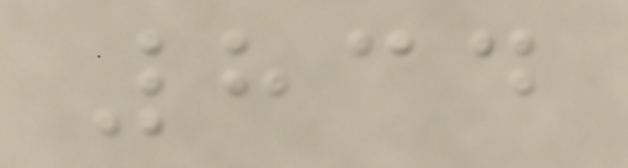834
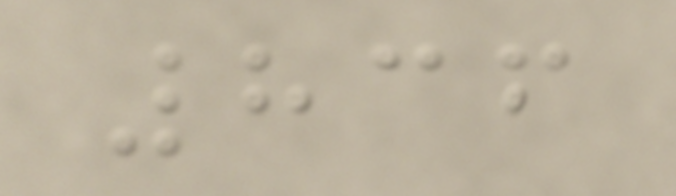836
